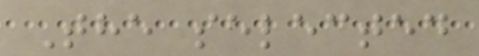The selected
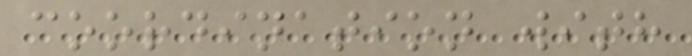coordination with
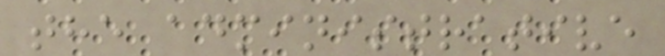the administrative
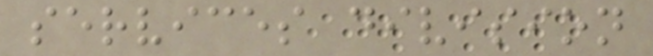services division
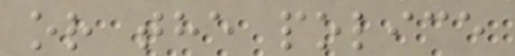or the police
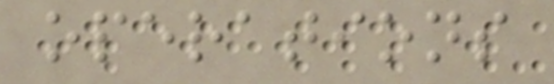operations
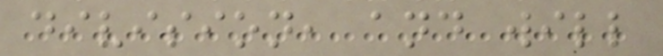division, and will
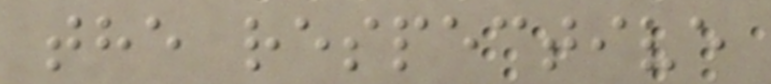the respective
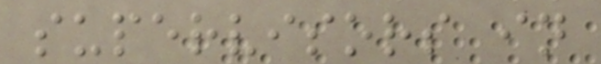supervisors in
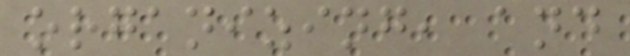organizing, and
